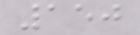150
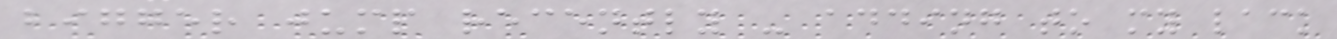bigger jump recently - adding to my lack
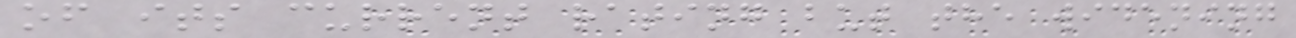of its current rating but the widening
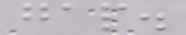gap.
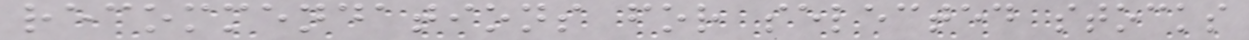recommendations for selected stocks
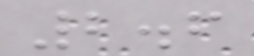2.6
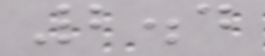2.4
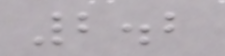2.2
